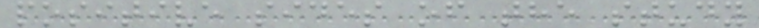positive sides of the study
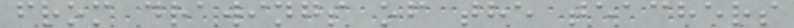from drawings of the teachers
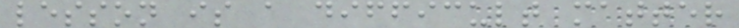lesson is a difficult matter
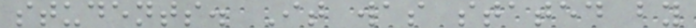students. It was stated by
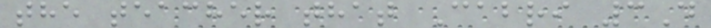the teacher that Cabri 3D
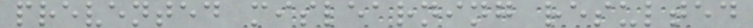prevented mislearning resulted
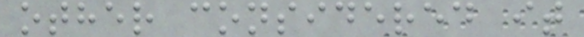other considered it
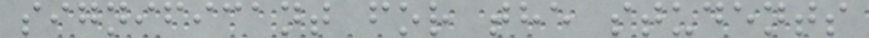significant for the students
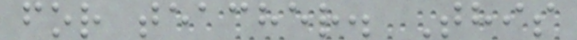for teacher. This
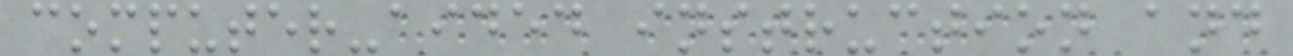computer-aided instruction and
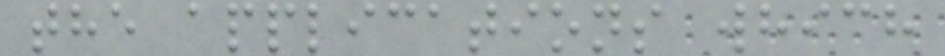the applications which
